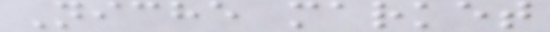Niche market
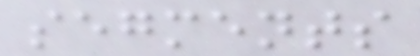segments
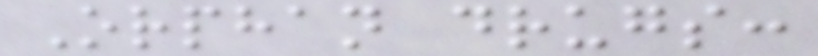Orphan drugs:
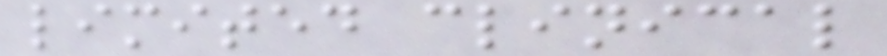limited clinical
